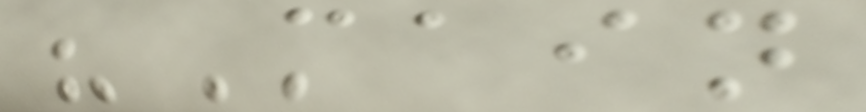"Main
